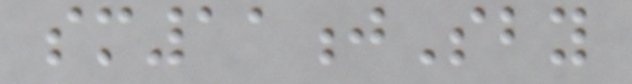sm11jSby
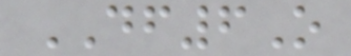DF6O
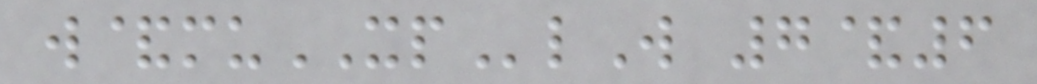w&muXPlW 7&6
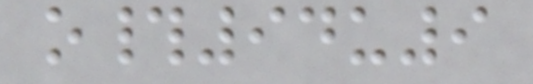o#94u9
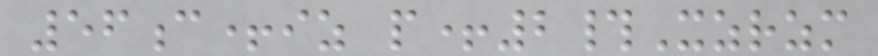56c+iz p+2#Xzrzm
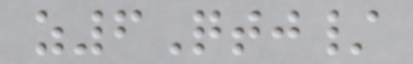z6Qtj/
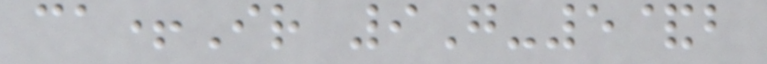ca+Ir 9G-5&b
